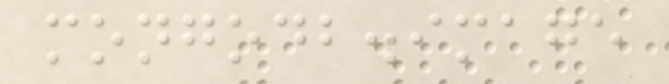mongodb.image
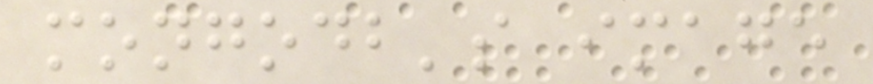mongodb's image
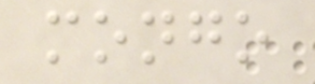mongo
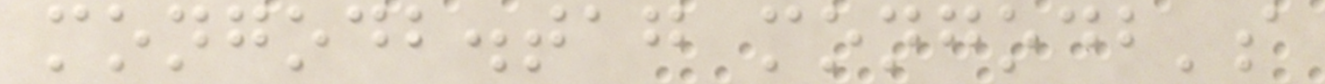mongodb.tag mongodb's
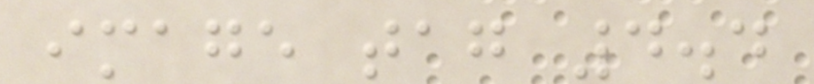image tag 4.4
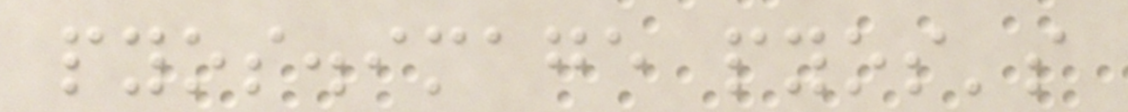pyos.image pyos's
